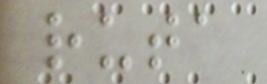ruta
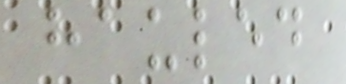hauled
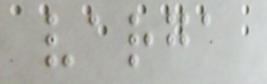varga
